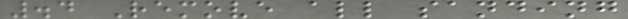.4 Remove all sanding
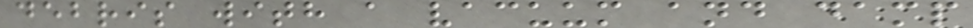debris with a vacuum and damp
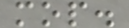mop.
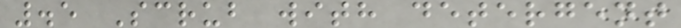.5 Scrub with detergent
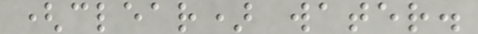(clear) water.
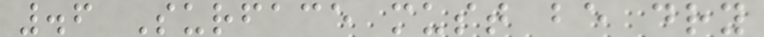.6 Surface must be dry
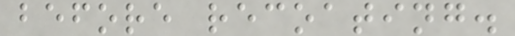before recoating.
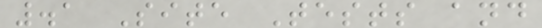.1 Site Tests and
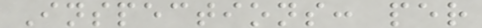Inspections: per
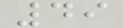49
